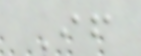If
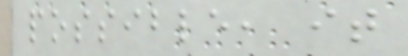possible, it
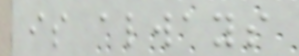is always
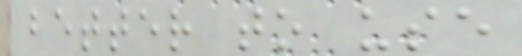better to use
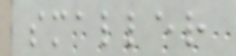smaller
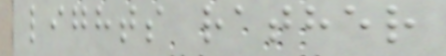lights rather
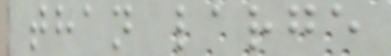than large
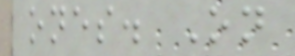ones. On
